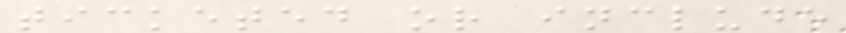ticketed or include
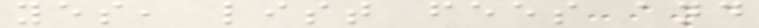yes, list fees and
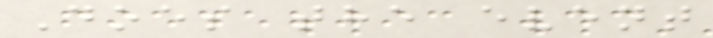Does the event
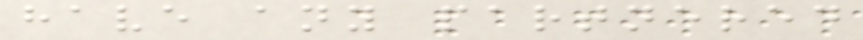have any partnered
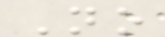No
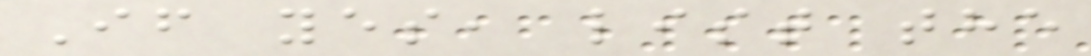If yes, list the
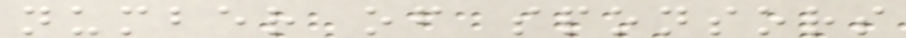number of sponsors
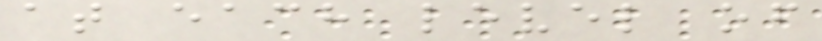at each level of
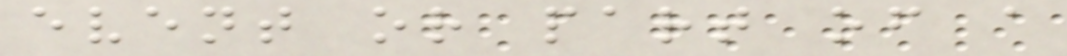event or part of a
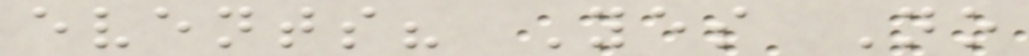events? Yes No
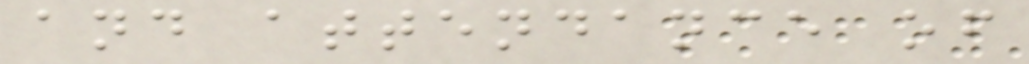and attendance of
